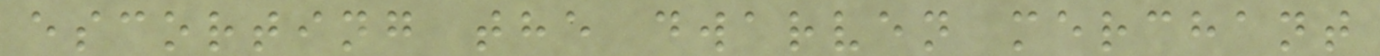escorting the dwarven merchant
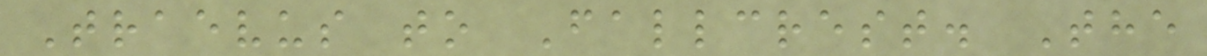Traevus to Fallcrest. The
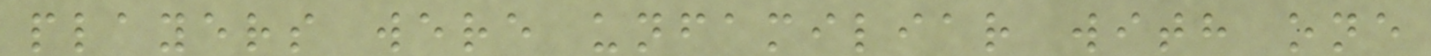players were unfamiliar with one
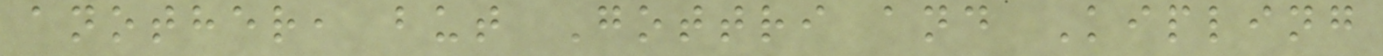another, but Gottri and Kipling
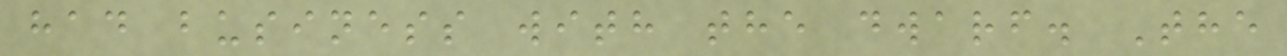had business with the dwarf. The
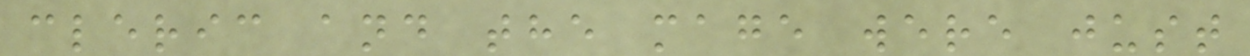cleric and the mage were just
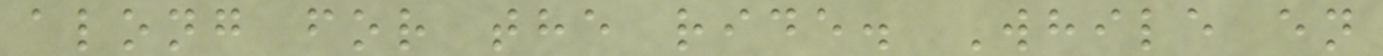along for the ride. While en
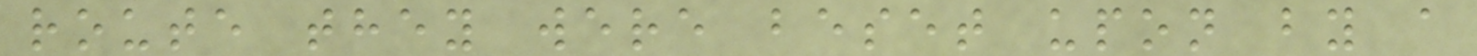route they were beset upon by a
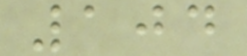104
